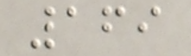169
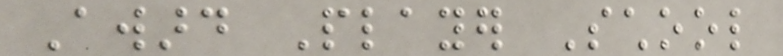Award Player School
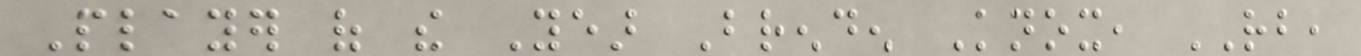Player of the Year Brenden Knox, RB,
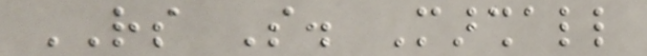RS So. Marshall
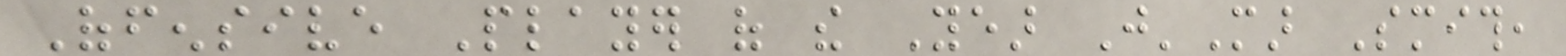Offensive Player of the Year J'Mar Smith,
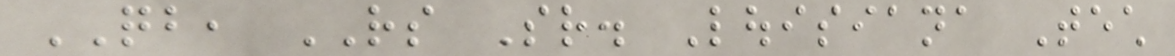QB, RS Sr. Louisiana Tech
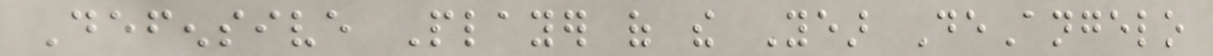Defensive Player of the Year DeAngelo
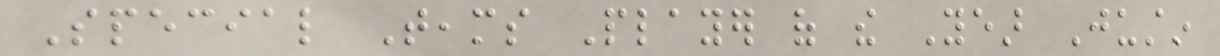Special Teams Player of the Year Justin
